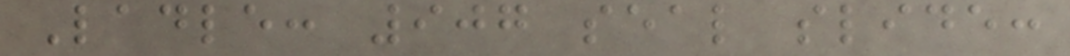Ladle: 907 seal slide:
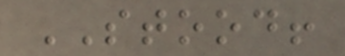STOOD!
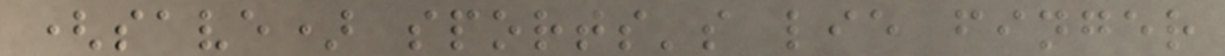(save) sports's lie finger
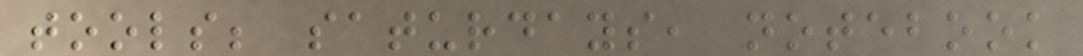tools; saturdays, notebook
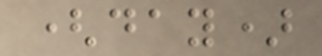(day)
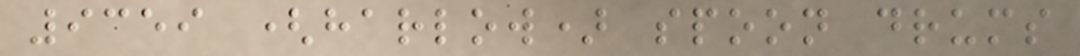9359 (harlow) spoon drums
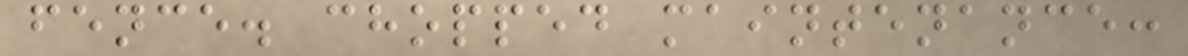fence. chopped maintenance:
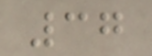37
